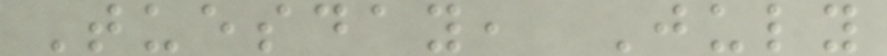Tuesday, July
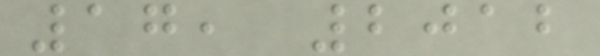17, 2012
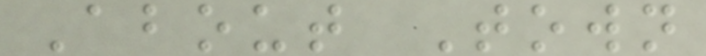About Town
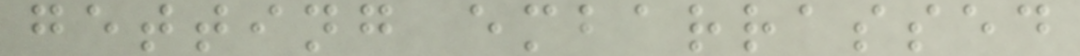getting embarrassed
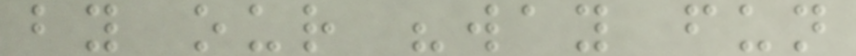by our "way fun
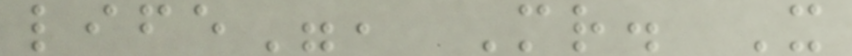life", Mr. X
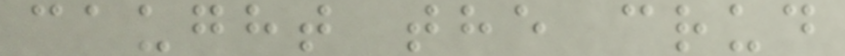caught the crud
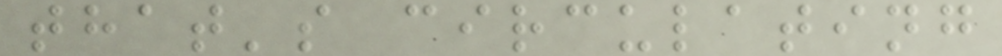that's circulating
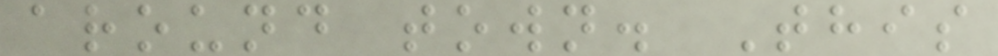around town. This
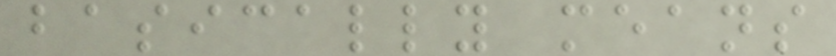basically means
